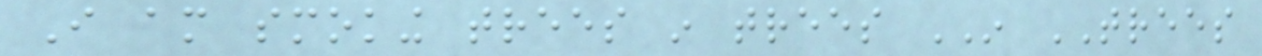I am smoking trees in trees IN TREES
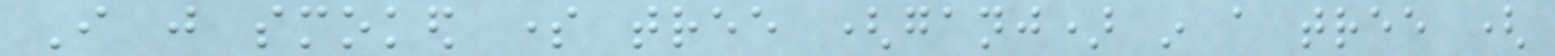I just smoked some tree (ganj) in a tree (
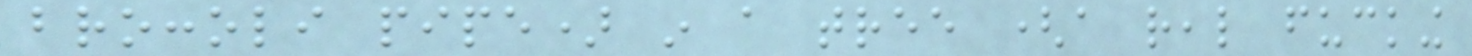broccoli pipe) in a tree (a real fucking
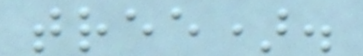tree).
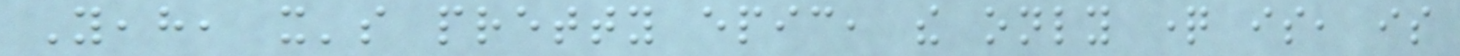Yeah, it's pretty epic, the only question is, is
